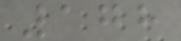178
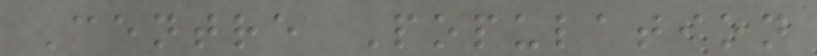Centre Population
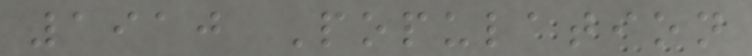1910 Population
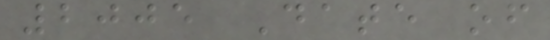2005 Date of
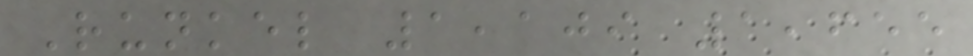Runkel 1,109 1,655
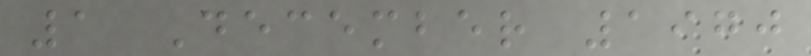1 December 1970
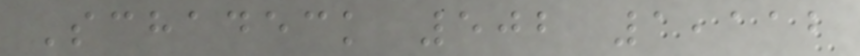Schadeck 502 1,112
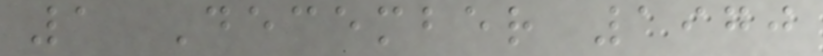1 December 1970
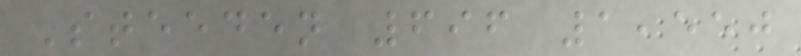Steeden 696 1,550
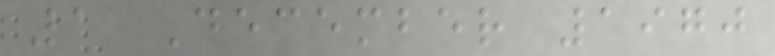1 December 1970
